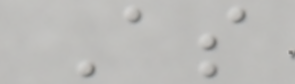As
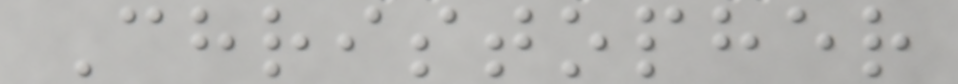Christopher
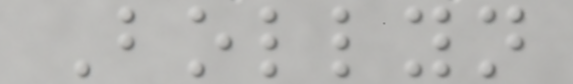Bollyn
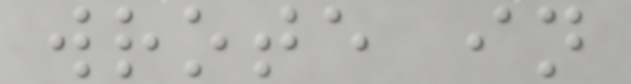wrote in
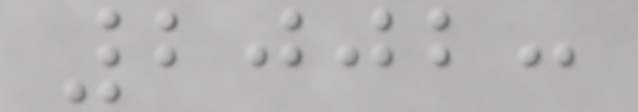2002:
